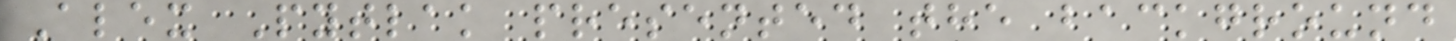Alex Pytlak presented the background
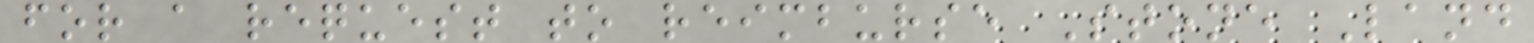for a request to reimburse Stone Land
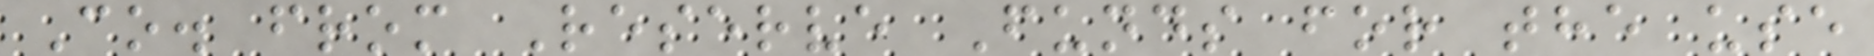Co. from Reserve Funds for the use
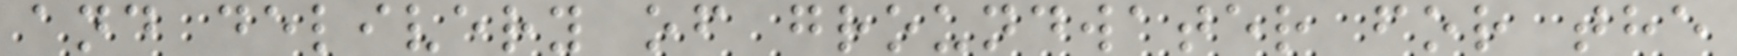and delivery of groundwater for the
